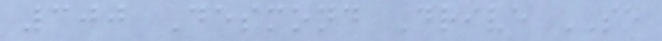300 Desmond Drive SE
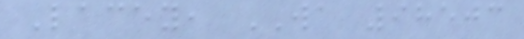Lacey, WA 98503
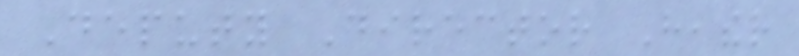Deputy Director Heather
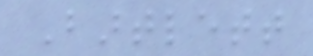Bartlett
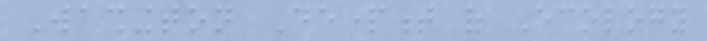Washington Department of Ecology
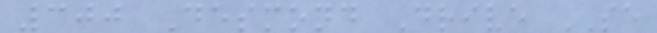300 Desmond Drive SE
